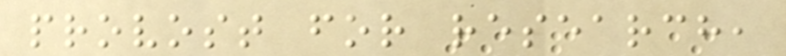provost for research,
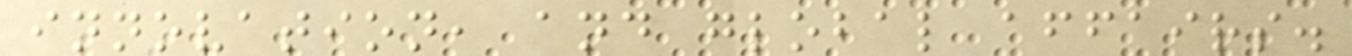innovation, and global affairs.
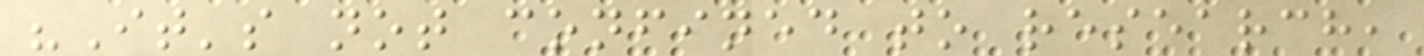"It's not confined to research,
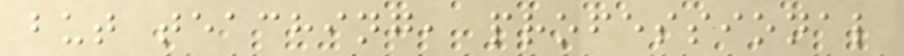but teaching, professional
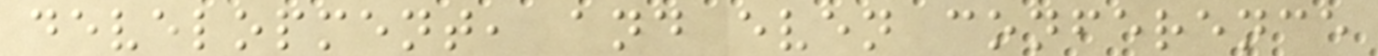development, and even conference
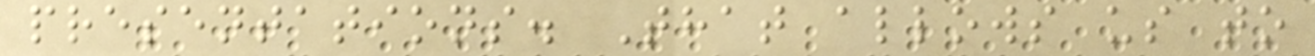presentations. That allows us to
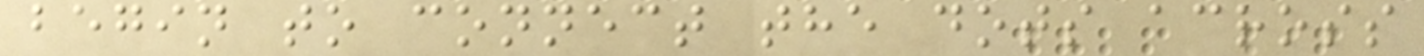begin to connect the dots across
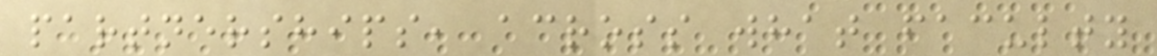partnerships, across what faculty
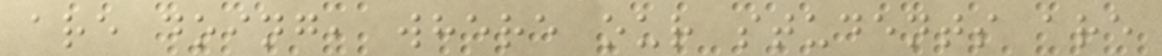are doing, where our students are
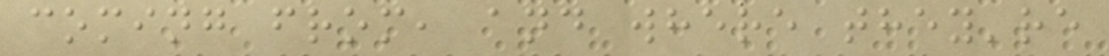coming from, and where they're
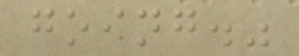going."
